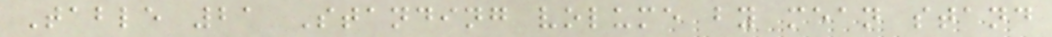Table 21 Standing volume by mean stand
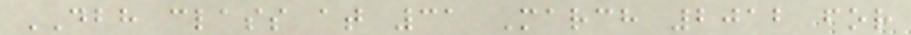DBH class at 31 March 2012 for
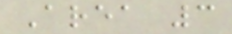Area 3
